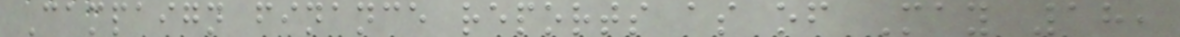Campaign finance reports as of May 18,
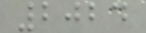2024
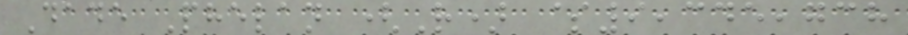Dade Phelan (R) $9,345,738
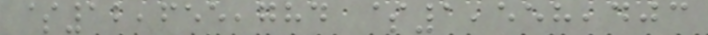$12,655,784 $1,558,403
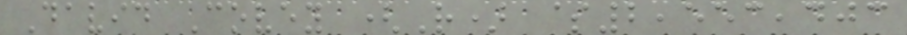David Covey (R) $2,553,403
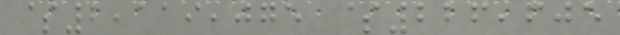$2,119,075 $226,605
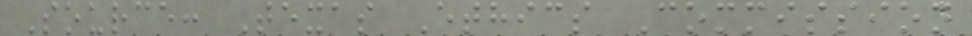Source: Texas Ethics Commission
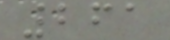261
